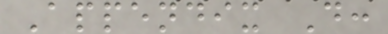Appendix D:
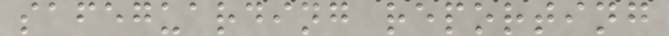safeguarding reporting
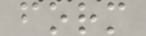form
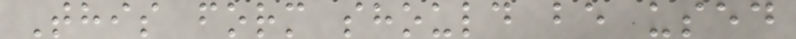This form should be used
